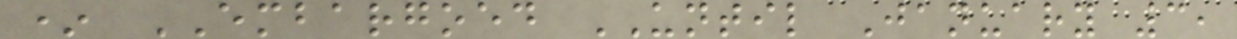* EMBARGOED UNTIL January 3,
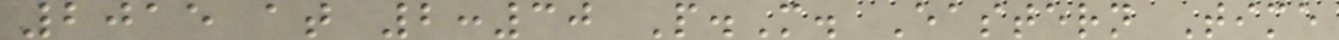2015 at 2:30 P.M. Eastern Time
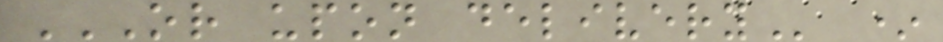OR UPON DELIVERY *
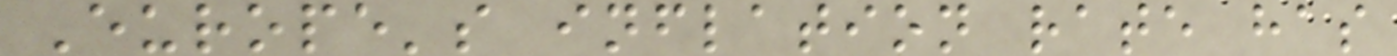Europe's inflation rate has
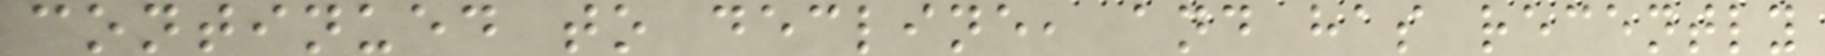continued to decline, and has recently
